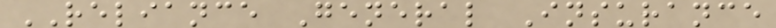RELIANCE General Insurance
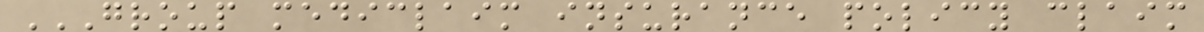GROUP MEDICLAIM INSURANCE POLICY CLAIM
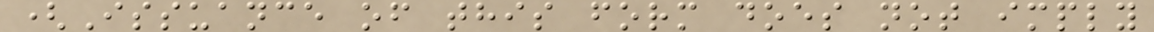(Issuance of this form does not imply
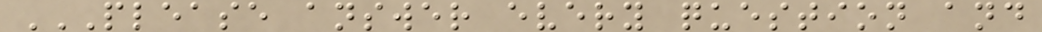PLEASE ANSWER EVERY QUESTION AND
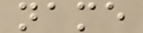name
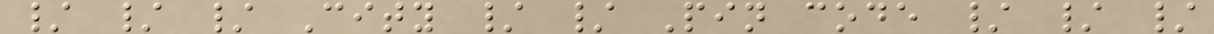/ / / City / / Pin code / / /
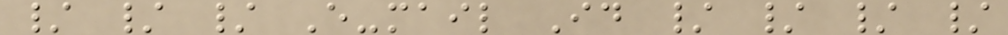/ / / E-mail Id / / / /
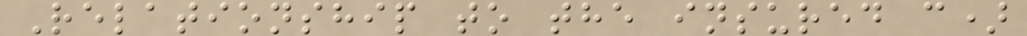Relationship to the insured c)
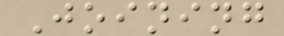Joining
